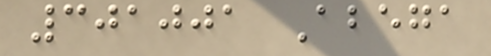301001 Abega
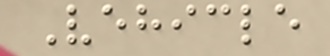Vehicle
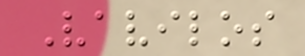Vavilos
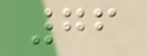76
